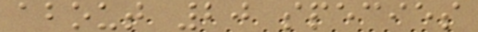about 20 species
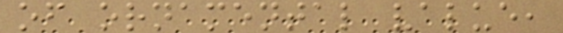of ornamental value,
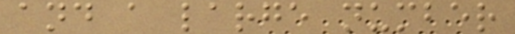and a large number
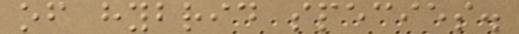of hybrid species.
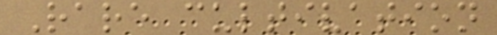Rare cultivation
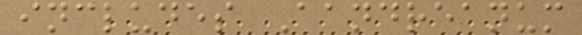includes Aandreanum
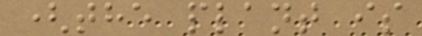(the plant is
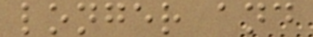longer and
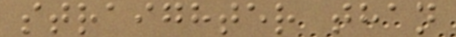straighter than
